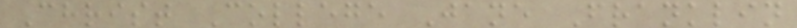Christ College Jane Franklin
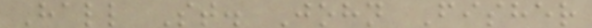Hall St. John Fisher
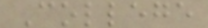College
